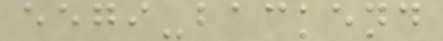eegi-backend
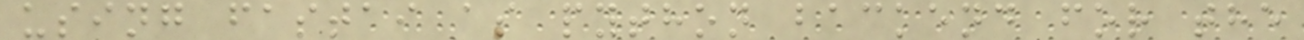using fastai as python backend for the
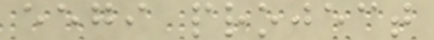eegi project
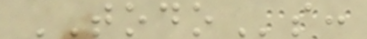TODOs:
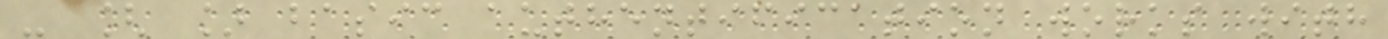- [ ] basic authentification works with
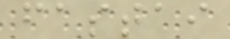fastai
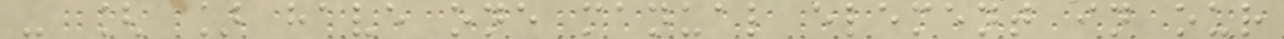- [ ] have one manual element in our
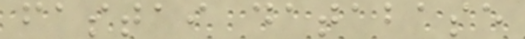fastai database
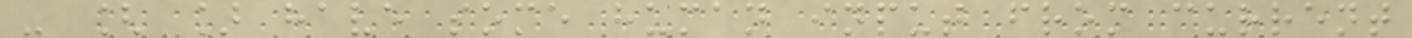- [ ] have some human input from current
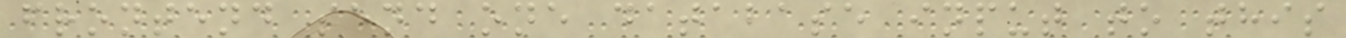frontend send one database input to this
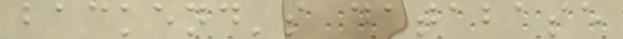backend's database
